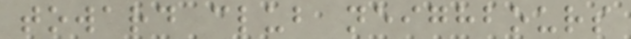toward club neighbours
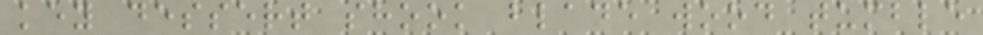key dessert shook blade wood tumble
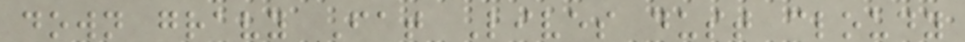down gravy Fat Lives dust cloudy
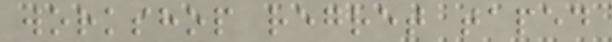workshop regret taped
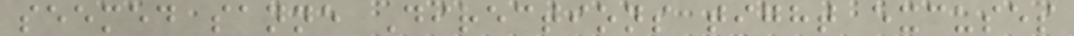seemed sanne Directions tight excuses
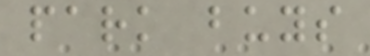park buys
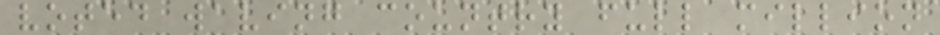voted waving country full million
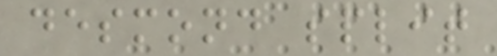desmond split
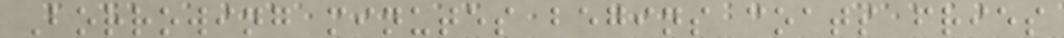Borrowing minutes begins coats fries
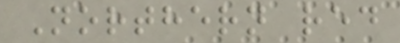Northern red
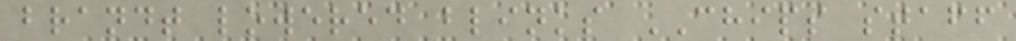brandt lowered blinks CHIPS staff
